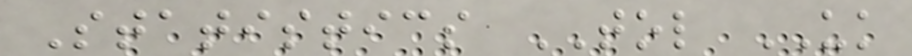Statistics TOL UK
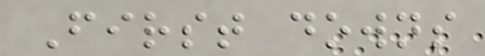First downs
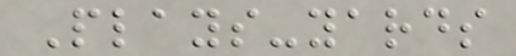Plays-yards
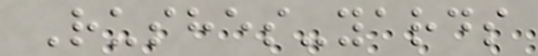Rushes-yards
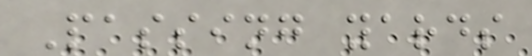Passing yards
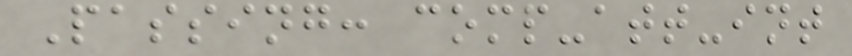Passing: comp-att-int
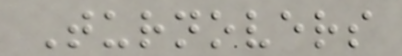Turnovers
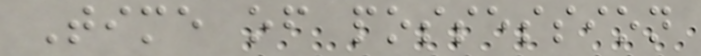Time of possession
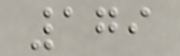179
